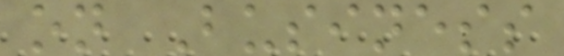on Business
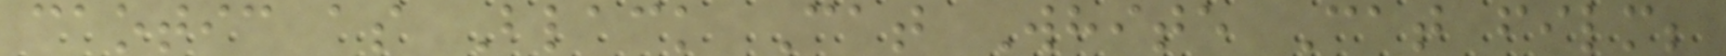caotic as Black Cat White Cat film;
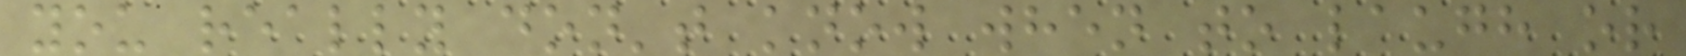you really don't know when to laugh or
